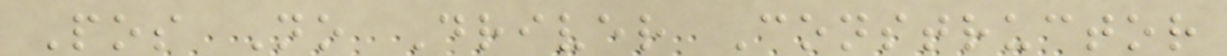Pos No Driver Constructor
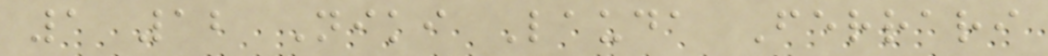1 12 Niki Lauda Ferrari
